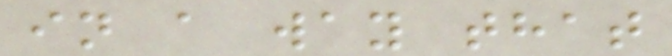in a way that
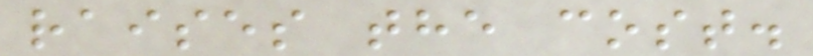raises the cost.
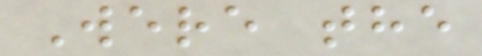Were the
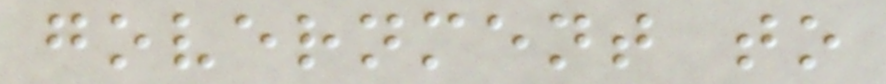government to
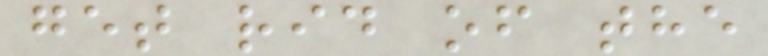get rid of the
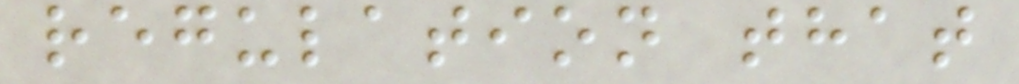regulation that
